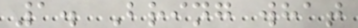1. Bring what
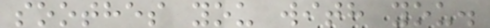soothes you with you.
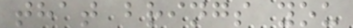that brings you
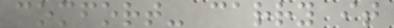comfort- carry it
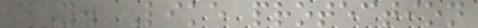day. Like protection
